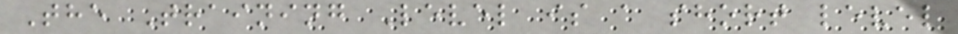The Training Level is a short level
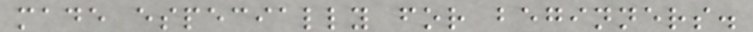made especially for beginners.
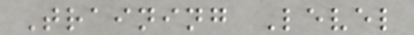Training Level
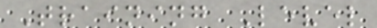Training Level
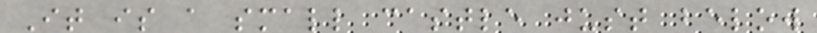It is a small castle just below
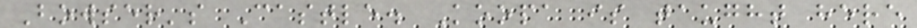Bowser's Castle. Koopa is taught here
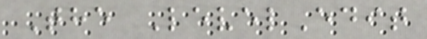The LevelEdit
